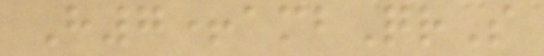H7+ambQrS
